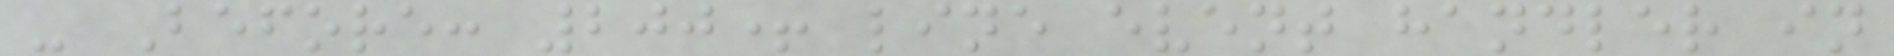- Before: 200+ line event handler in
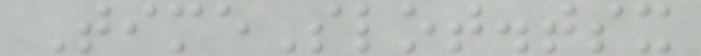TimeSlot.tsx
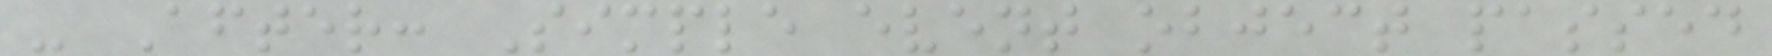- After: Simple event object passed
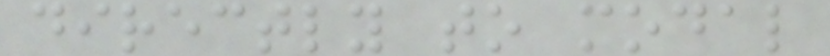directly to modal
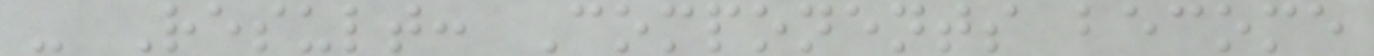- Result: Components become
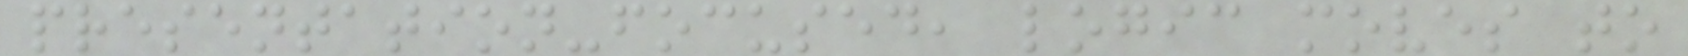presentation-focused, logic moves to
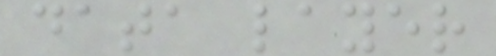data layer
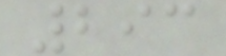293
